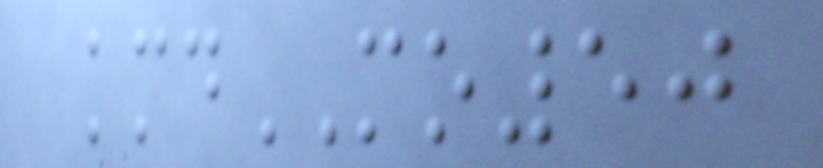kmdMO50
